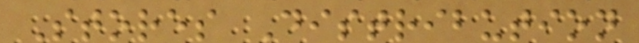Stores Distribution
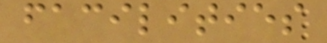facilities
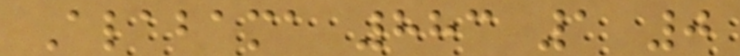Alabama 883 1 0
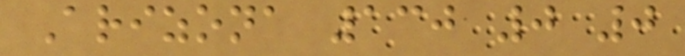Arizona 130 0 0
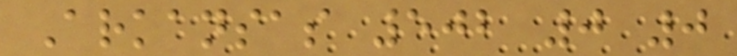Arkansas 502 0 0
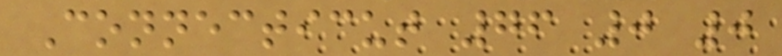Connecticut 76 0 0
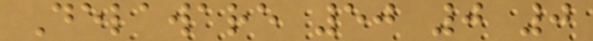Delaware 50 0 0
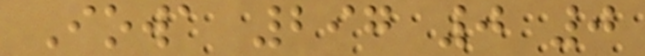Iowa 297 0 0
